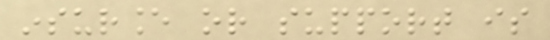insurance or support is
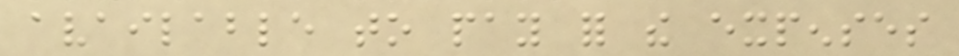available to pay for the expenses
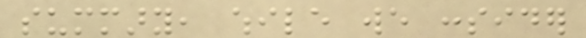summary, while we consider
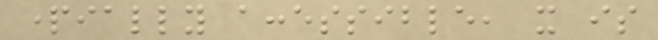partially accessible, it is
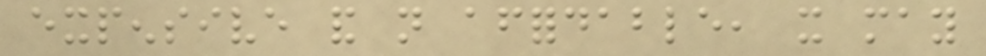expensive and not affordable, it may
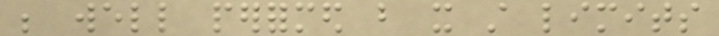be well performed but it still limits
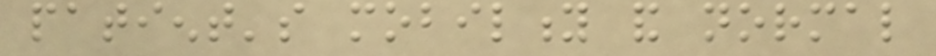patient's mobility and normal
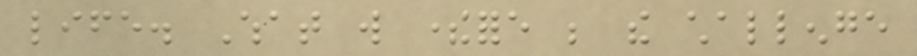life. What will therefore be the challenge
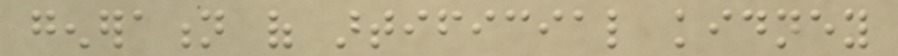generation of artificial kidney
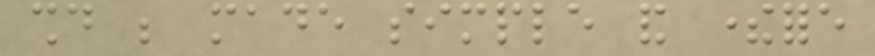should be made simple and therefore
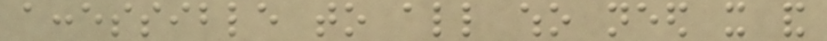accessible to all who need it and
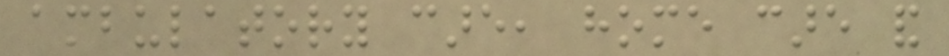ambulatory care, home care and
